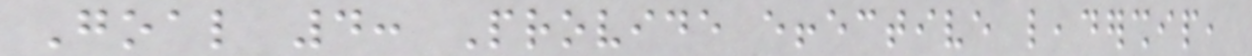Goal 4: Provide effective leadership,
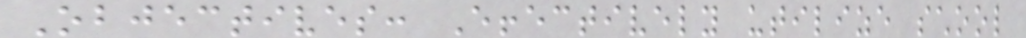Objectives: Effectively utilize school
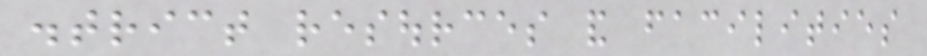district resources and facilities
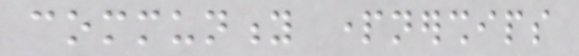community partnerships
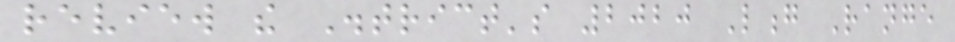review the District's 2020 Long Range
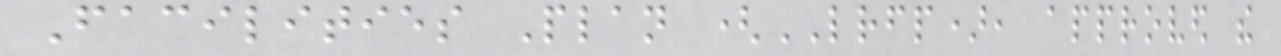Facilities Plan (LRFP), approved the
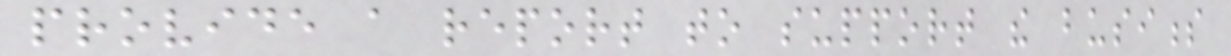provide a report to support the business
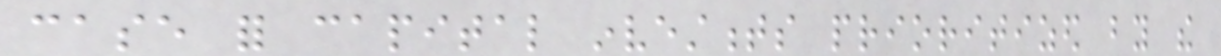case for capital investments prioritized by the
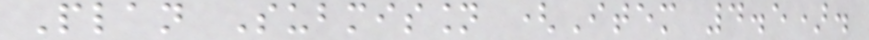Plan Submission (Item 4.5).
